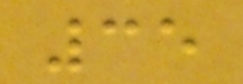35
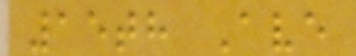15th Ave
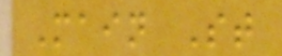Main St
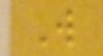W
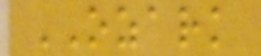OZARK
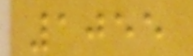1055
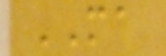MA
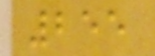255
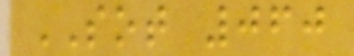SOT 060
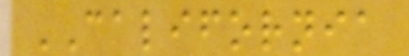CALIFORNIA
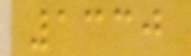1330
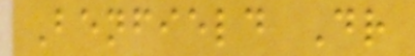Benfield Dr
